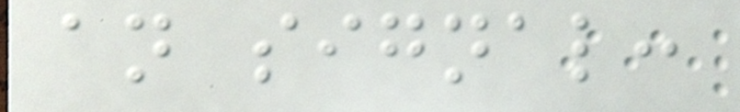an signal:
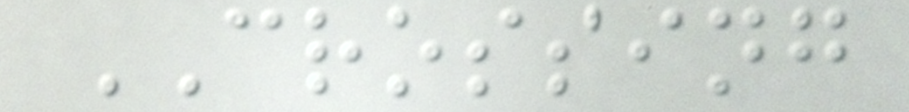CROSSING
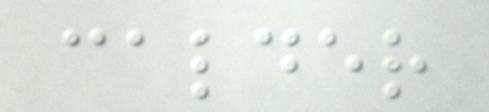calder
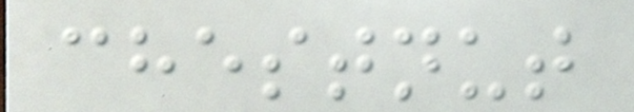chestnut
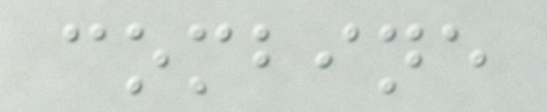combine
